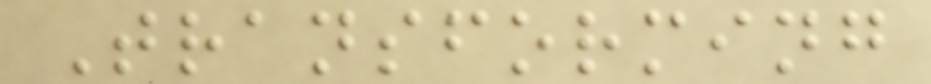Transforming
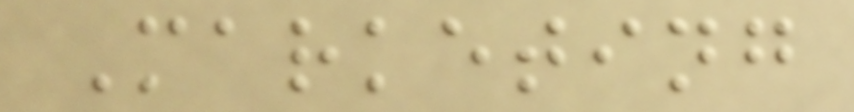Marketing
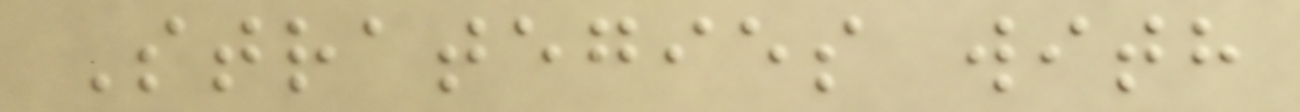Strategies with
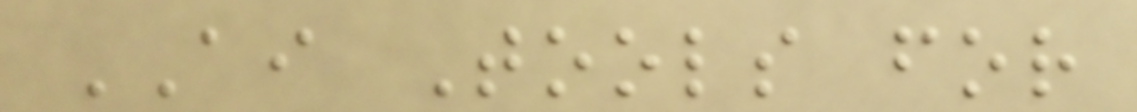AI Tools for
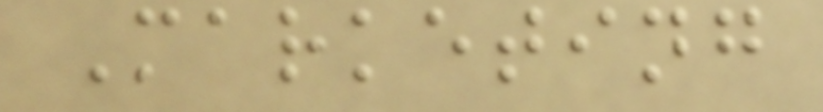Marketing
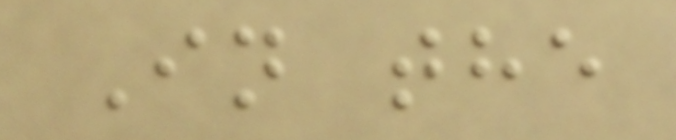In the
